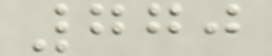770
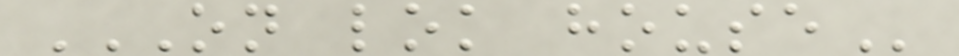ON LOK HOUSE
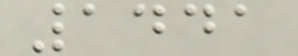1441
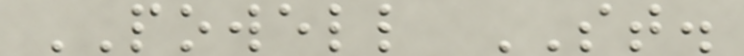POWELL ST.
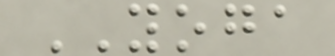YOGA
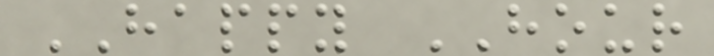HAPPY HOUR
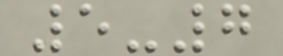5-7
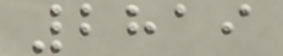2819
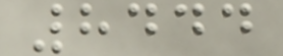8444
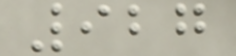927
